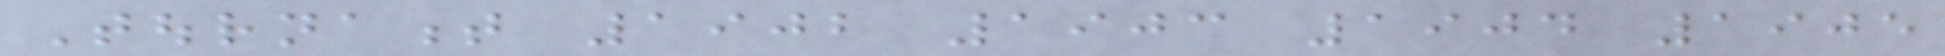Tournament 1902 1903 1904 1905
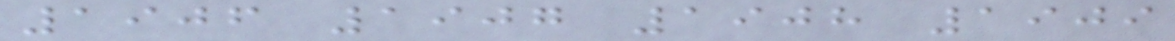1906 1907 1908 1909
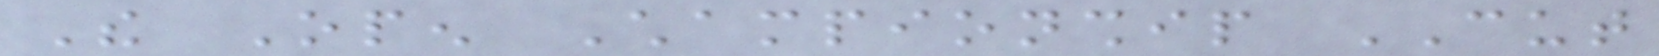The Open Championship CUT
